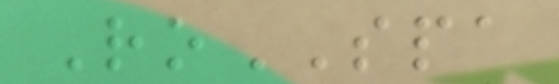RoSPA
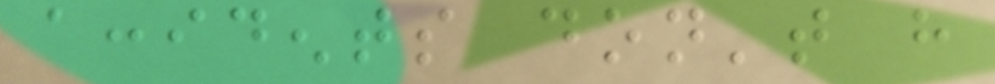accidents don't have
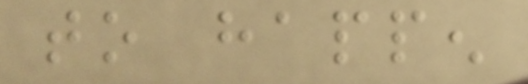to happen
